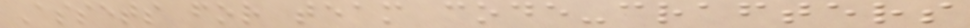Assets for team code-crafters
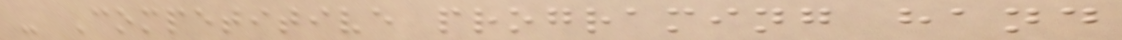- Competitive programing hand
